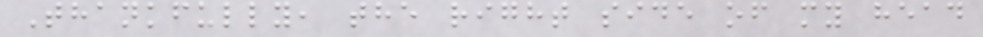Thankfully, the right side of my head
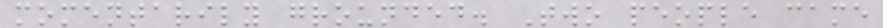momentarily grounded. Two people came
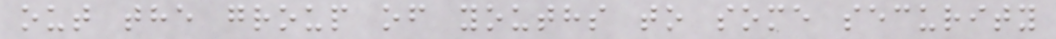out the group of youths to some security
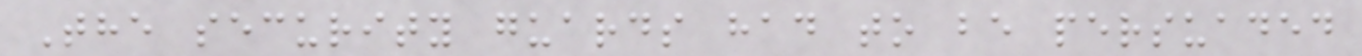The security guards had to be persuaded
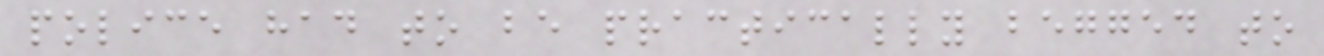police had to be practically begged to
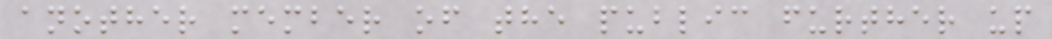another member of the public further up
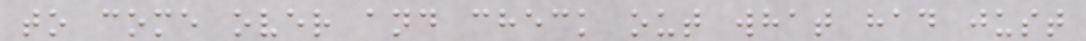to come over and check out what had just
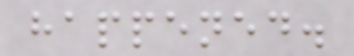happened.
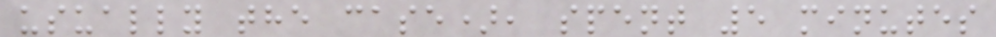usually the case), spent 5 minutes
